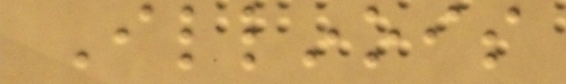Illinois
